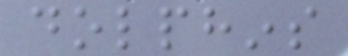dolphins
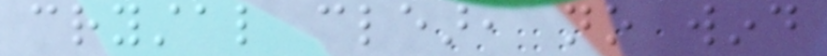crystal clear, no wind
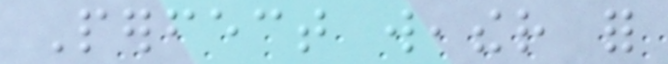Perfect weather for
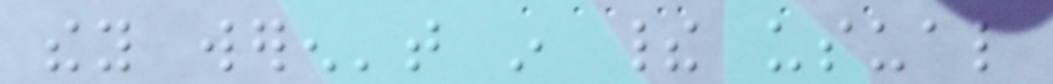they weren't in their usual
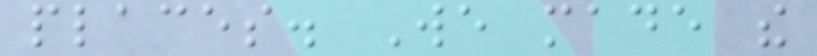places. We made the
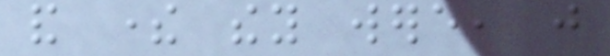and there they were, just
